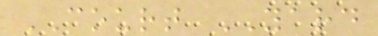COURT YARD
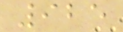925
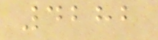4282
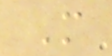M
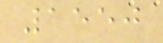1550
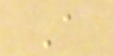A
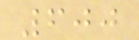600
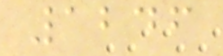1246
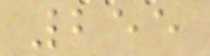255
